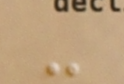-
